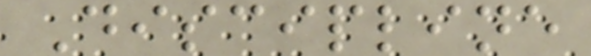Discipline
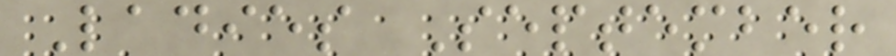Ladies September
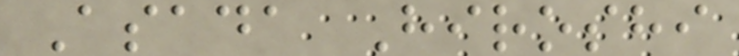Asada Hiroshi
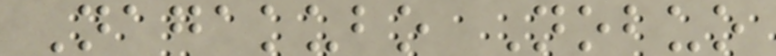Nagakubo Nobuo
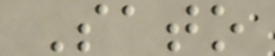Sato
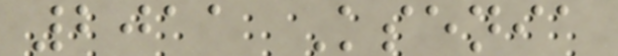2011 Ksenia
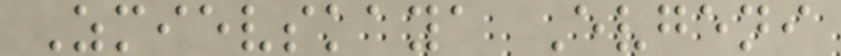Zmievskaya Evgeni
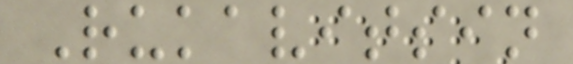Rukavitsin
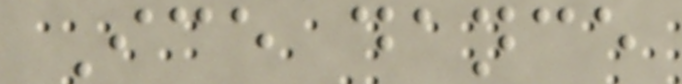Ice dance
